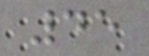45
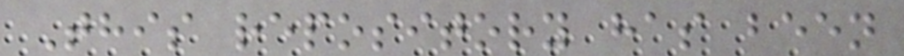This repository has been
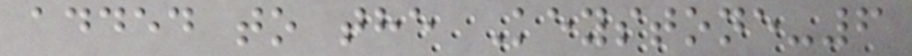added to the Keystone-6
